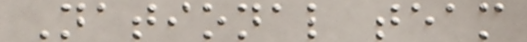National team
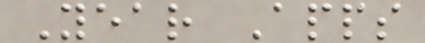Year Apps
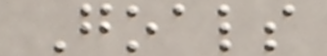Goals
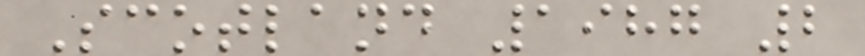Scotland 1987 2
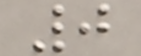0
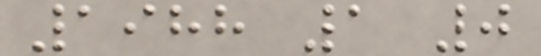1988 1 0
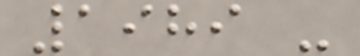1989 -
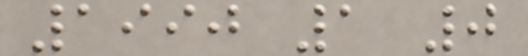1990 1 0
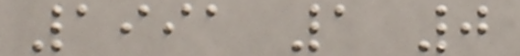1991 1 0
